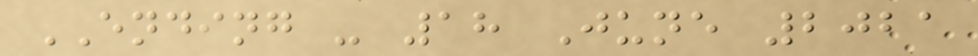ENDING - 18 June 2021
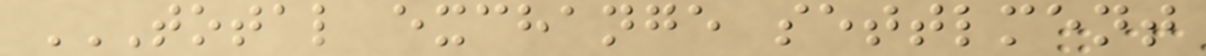TOTAL EXCHANGE SETTLMENT
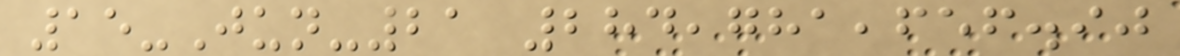15-Jun-21 284,781,656.90
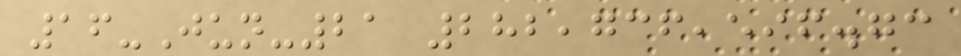16-Jun-21 282,736,596.73
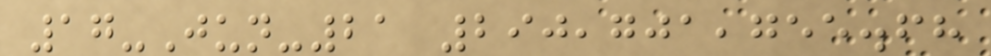17-Jun-21 290,701,755.68
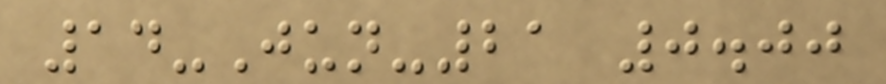14-Jun-21 0.00
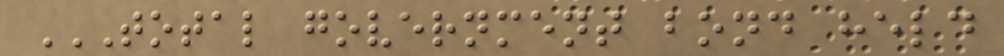TOTAL GOVERNMENT BOND HELD
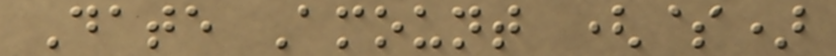Date Amount ($)
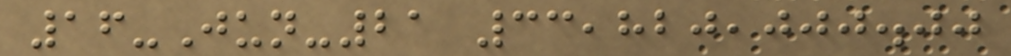16-Jun-21 33,820,000.00
